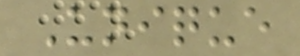Unique
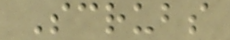Scrubs
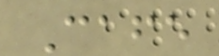Cafe
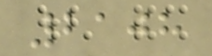2108
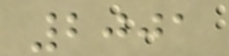2001
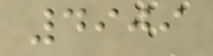4909
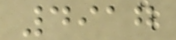4917
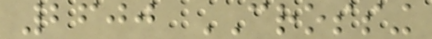2600 CROSSING
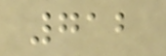712
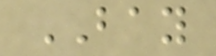BAY
